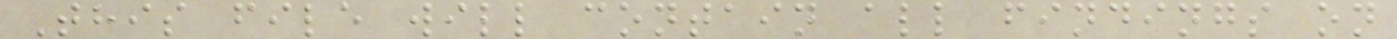This file will contain all findings on
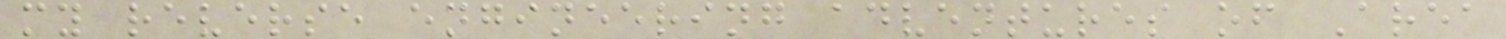my reverse engineering adventures of Area
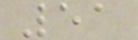51
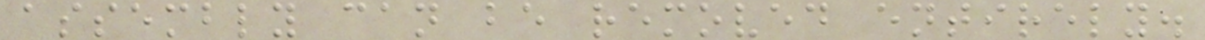assembly can be removed entirely.
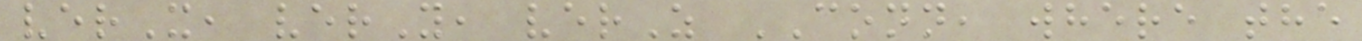verX, verY, verZ CONN, where the
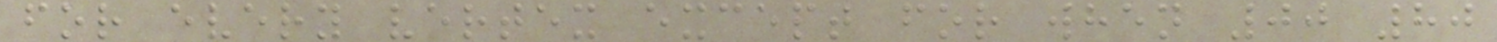for every vertex except for when 00 80
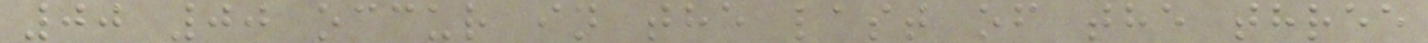00 00 occur in the last of the three
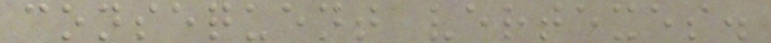consequent vertexes.
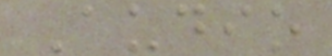Audio
